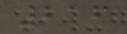216
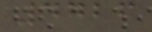4726
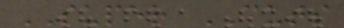SUPER CUTS
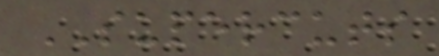SUPERCUTS
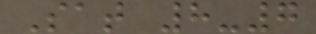Sat 8-7
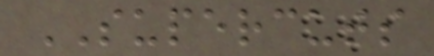SUPERCUTS
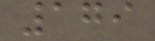179
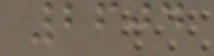2604
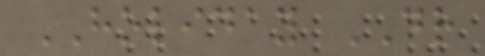HOLIDAY DR
